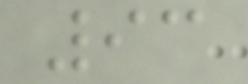93
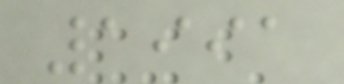1991
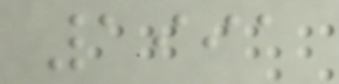1991
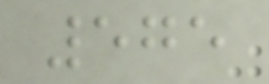575
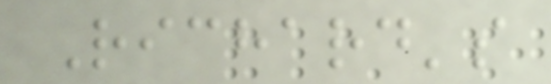Richard's
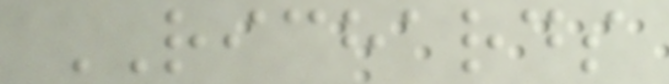RICHARDS
